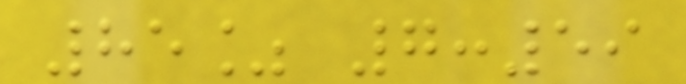85% 7:59
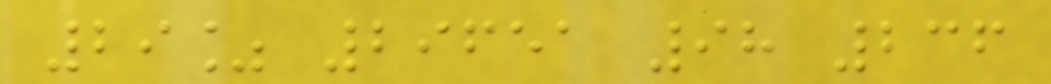29% 29651 98 236
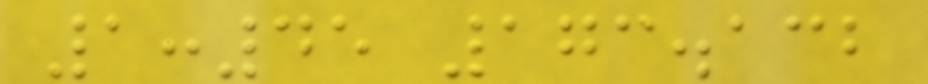1:45 173.132
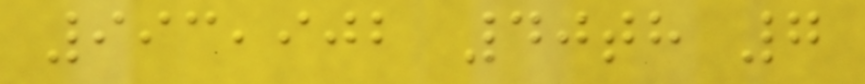993,902 40th 7
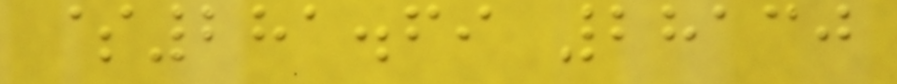$281.69 28130
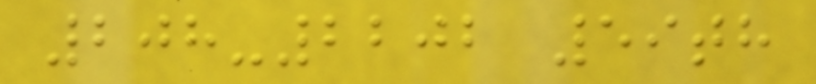208-2202 59th
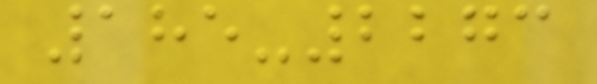185-2273
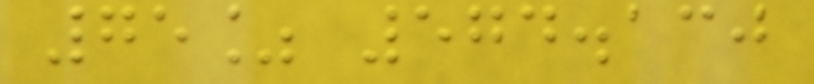75% 574.130
